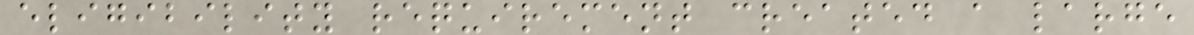eligibility requirement created a large
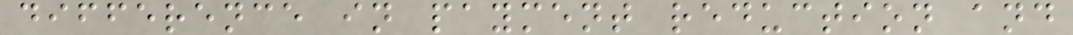difference in payment reduction and
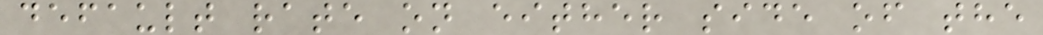default rate on either side of the
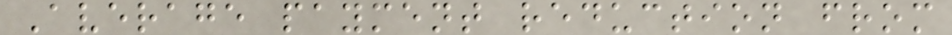Average payment reduction from
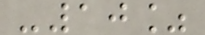-10%
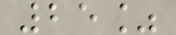25%
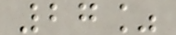27%
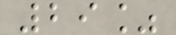29%
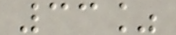33%
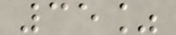35%
